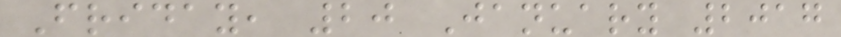Friday, 20 January 2017
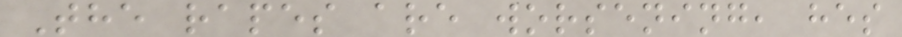The rapes are worsening, hes
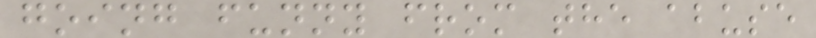going funny from the abuse
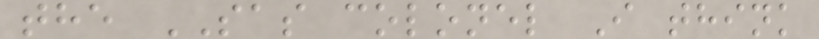the SAS colonel I think
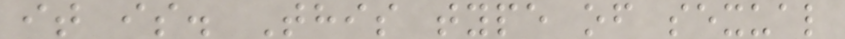it is. This type of sexual
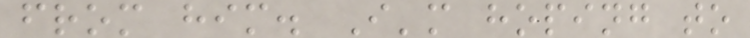from him. I'm hoping to
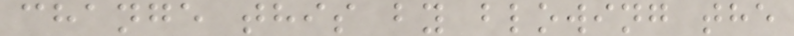change this by blowing the
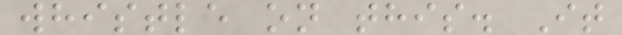whistle on this. It
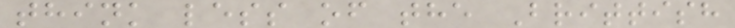think less of the Brittish
